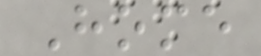Home
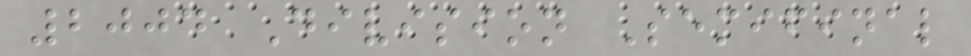2004 Division Semifinal
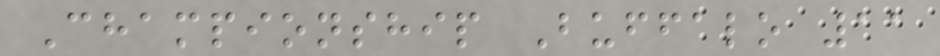Championship Buffalo 11
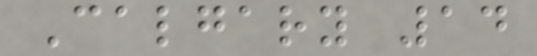Calgary 14
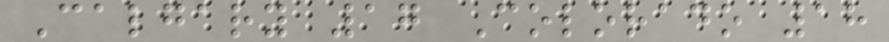Calgary 17 Colorado 18
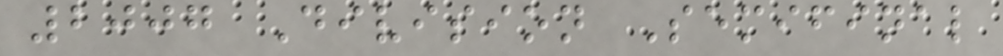2007 Division Semifinal
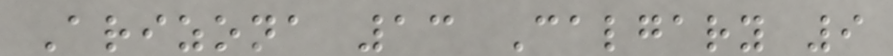Arizona 13 Calgary 9
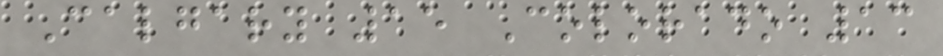Calgary 15 Colorado 13
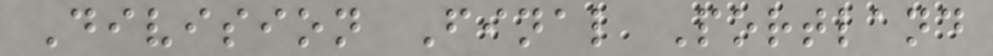Division Final Portland
